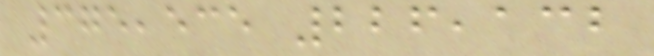375,535 226,132
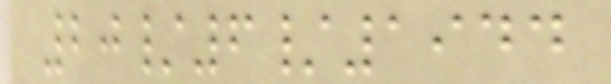20/6/1944
